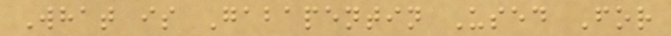What is Gabapentin Used For
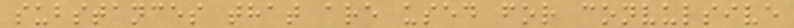substances that are used for convulsive
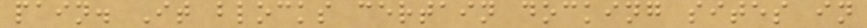pain. It blocks certain docking sites in
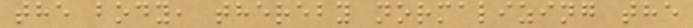the body, thereby normalizing the
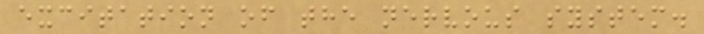excitation of the nervous system.
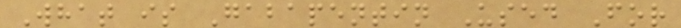What is Gabapentin Used For
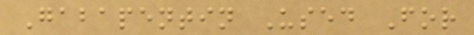Gabapentin Used For
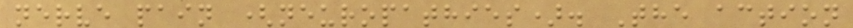nerve pain (neuropathies). The action
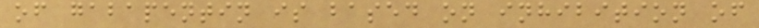of gabapentin is based on inhibition of
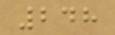248
